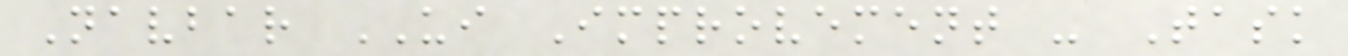Navbar UI Improvement - Task
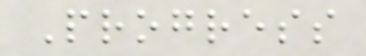Progress
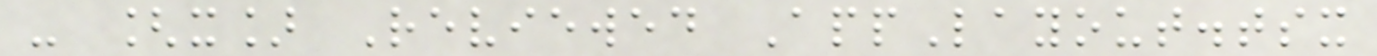- [x] Reviewed AppLayout.tsx
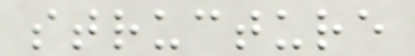structure
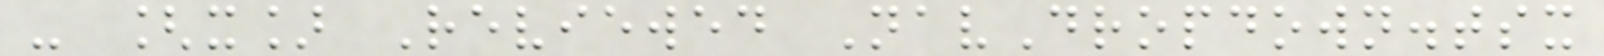- [x] Reviewed NavDropdown.tsx
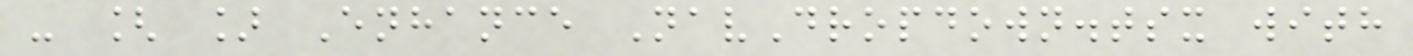- [ ] Enhance NavDropdown.tsx with
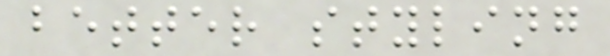better styling
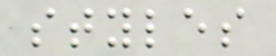styles
